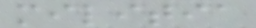militia
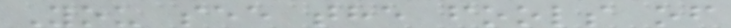You see the fools of
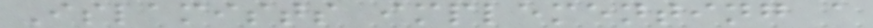Islamists implementing a
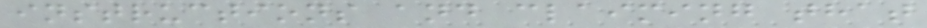instructions and claiming that
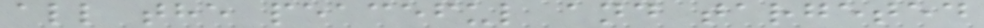all the peaceful and targeted
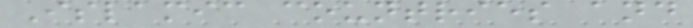Islamic countries and
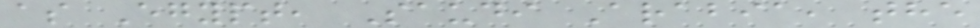as Egypt, Saudi Arabia, the
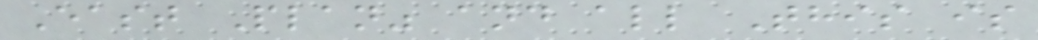East Plan" and all This is
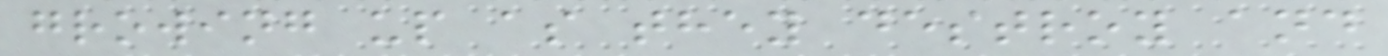growing up as they destroy and
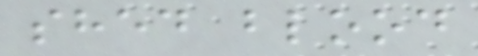shed blood
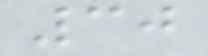30
